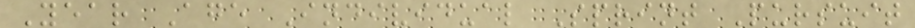Year Age Individual Sprint Pursuit
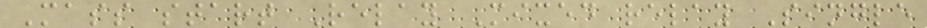Mass start Relay Mixed relay Single
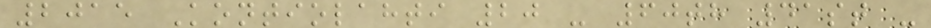2015 Kontiolahti 20 - 60th 41st -
